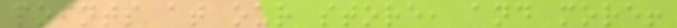points at our store, and more!
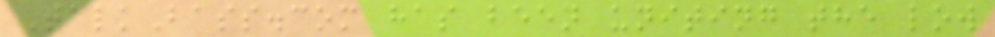TalkBass.com has been uniting the low
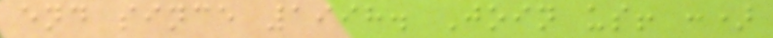end since 1998. Join us! :)
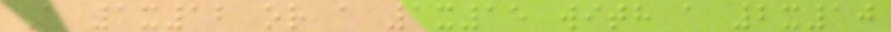A 1x12 or a 1x15 with a 2x10
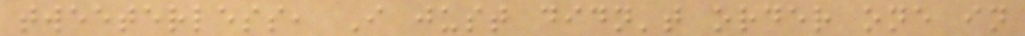tweeterless, I just didn't order one in
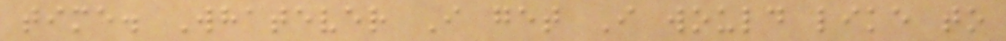time. Whatever I get I would like to
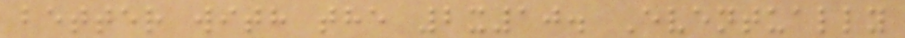better with the 2x10. Eventually
